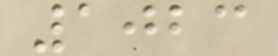1023
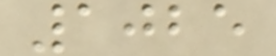1025
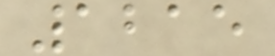1215
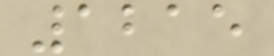1215
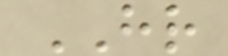HR
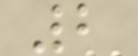2
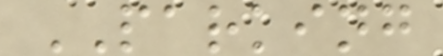PARKING
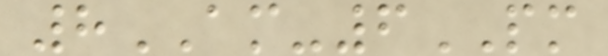8AM-6PM
